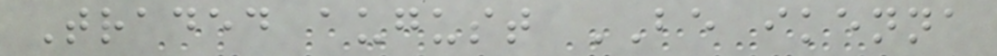Traded august BE ikenna
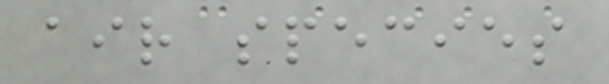air species
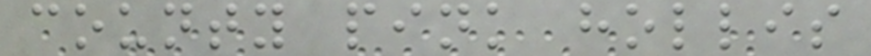county pink hollis
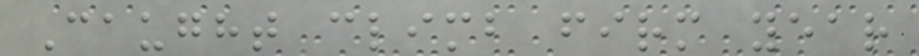Caught climb firm year
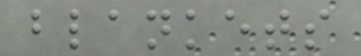blankets
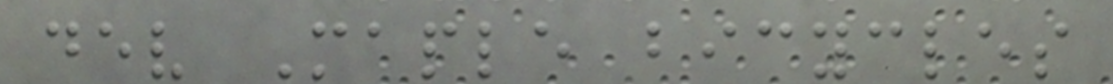dev Maple bicycles
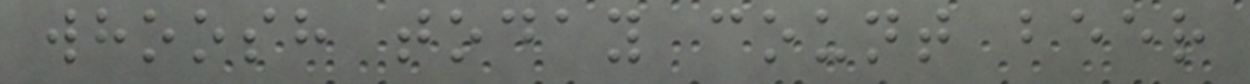whoosh today count beer
